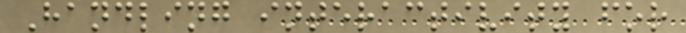Handling interactivity for
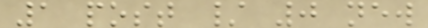1 post / 0 new
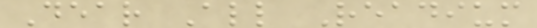Dear All Readium
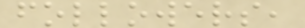followers,
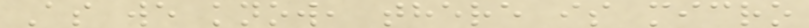As we know, there is micro
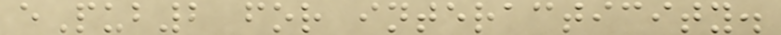ePub2 for interacticity.
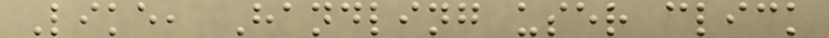Like, Handling user click
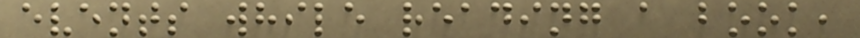events while reading a book,
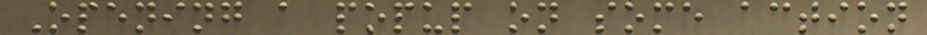Opening a popup on some action
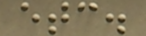etc.
